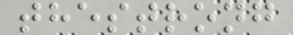thestrong
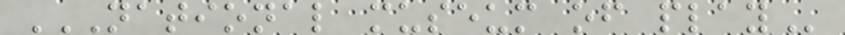NATIONAL MUSEUM OF PLAY
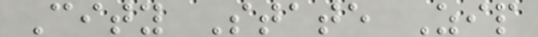City State Zip
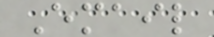Email
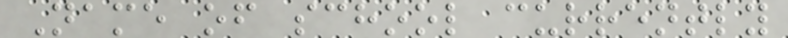Name of school currently
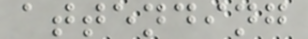attending
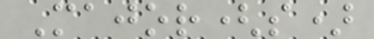Major(s)
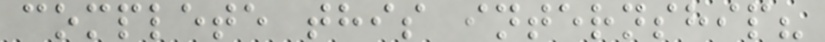complete this internship?
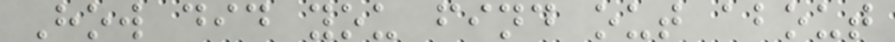How did you find out about
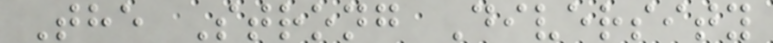The Strong Diversity
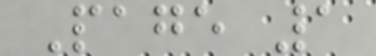Page 1
